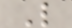L
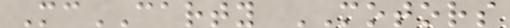McCARTY MOTORS
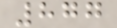877
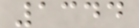1344
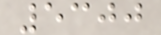5300
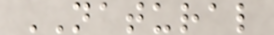NATURAL
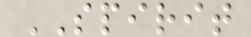SPIRIT
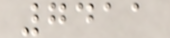7411
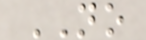NO
